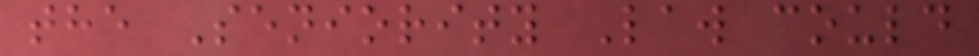the Seniority Law could
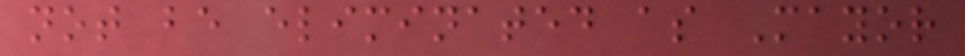not be eliminated as Mayor
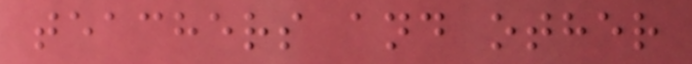teachers and other
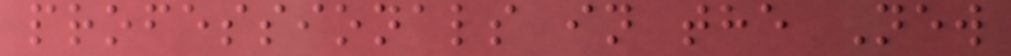professionals in the New
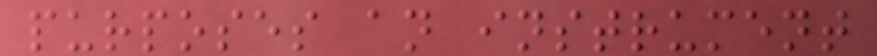purposes an instrument
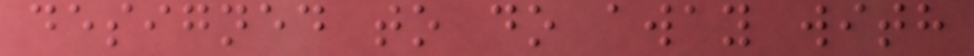designed to do away with
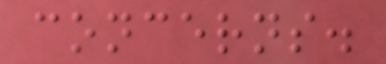concerns.
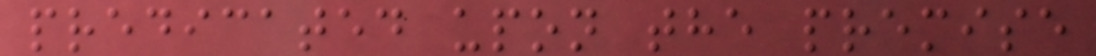predicated upon the premise
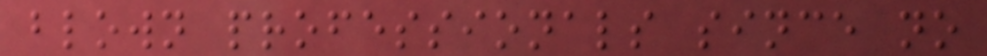blown professionals since no
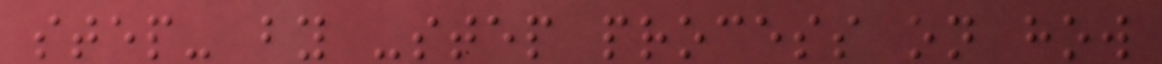step- by -step process on how
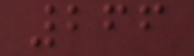266
